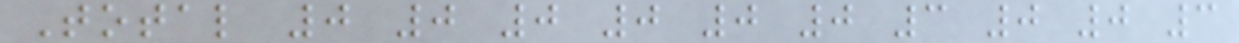Total 0 0 0 0 0 0 3 0 0 3
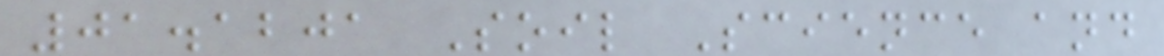01.1201 Soil Science and
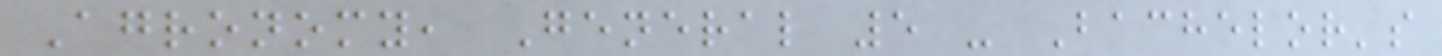Agronomy, General 5 - Bachelor's
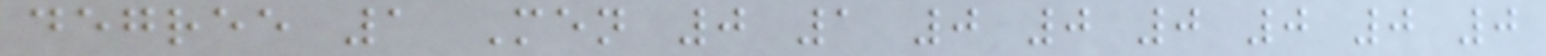degree 1 Men 0 1 0 0 0 0 0 0
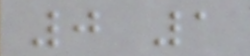0 1
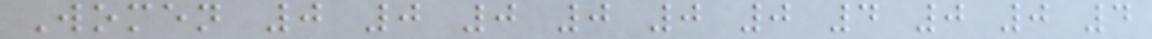Women 0 0 0 0 0 0 4 0 0 4
